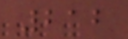212
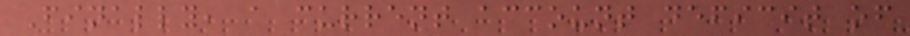Finally, a current account deficit of
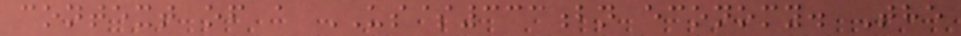context of a US$333bn economy. The
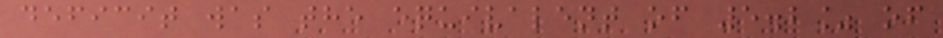deficit was the equivalent of 5.2% of
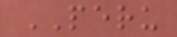PERU
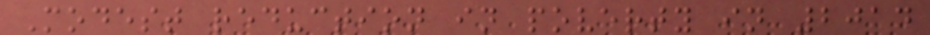Modest reduction in poverty in 2014
